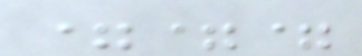===
